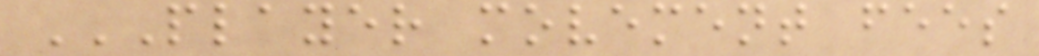PLAYER MOVEMENT FEES
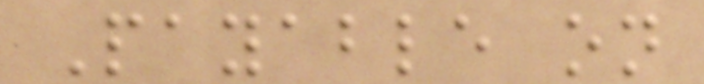Payable on
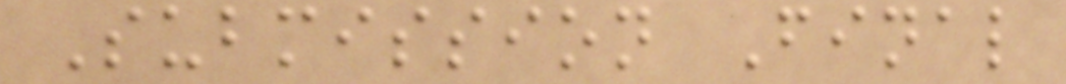Submission Final
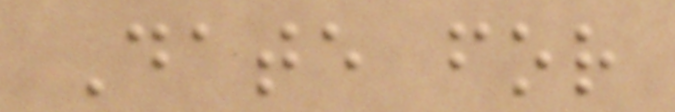Date for
